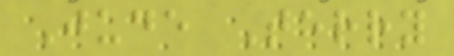Jude Terry
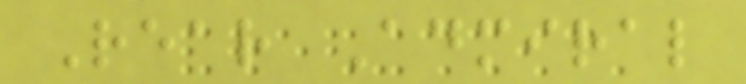Rear Admiral
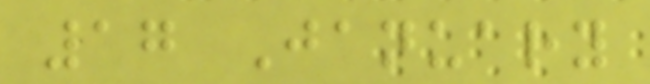17 January
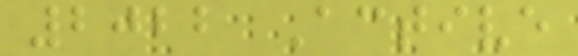2022 Active
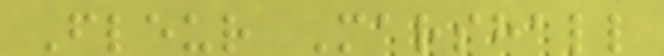Fleur Marshall
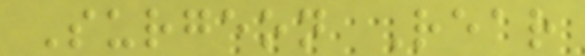Surgeon Rear
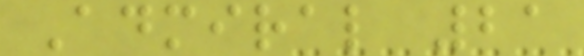Admiral 21
